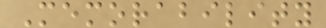Memorability
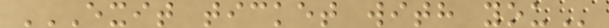EXIT TICKET WITH YOU
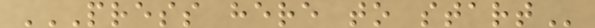PRESS HERE TO START
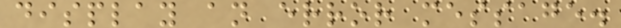display an error message.
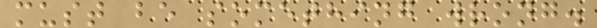must be something wrong.
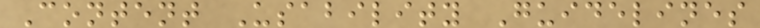Content Usability Guidelines
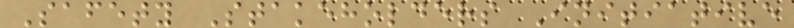Safety Stakeholders Initiative
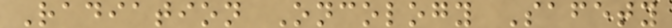Radiation Oncology Safety
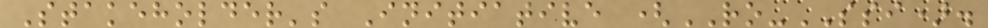Stakeholder's Initiative (RO-SSI).
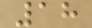18
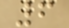6
